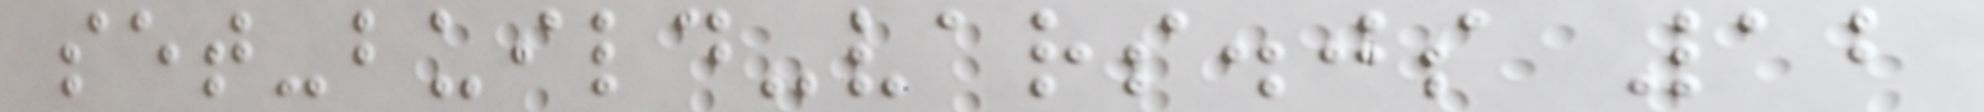set-build-vars.js 12
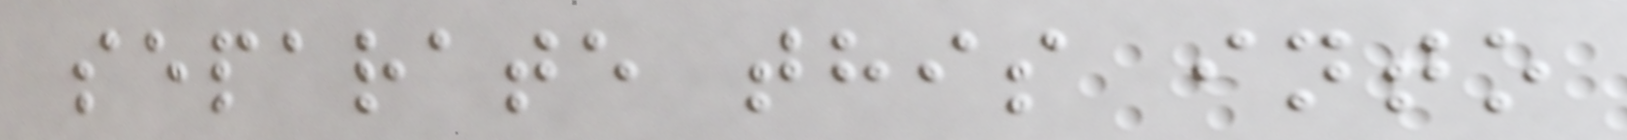separate this into
